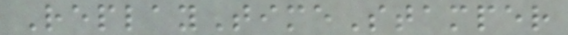ReplayTimeStamper
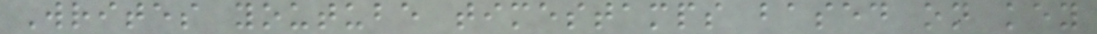Writes youtube timestamps based on key
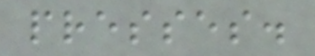presses.
